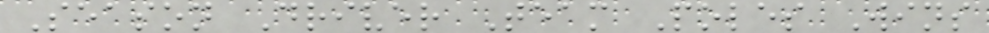Season Driver Team Poles Wins
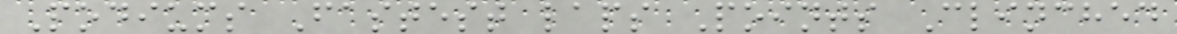Podiums Fastest laps Points Clinched
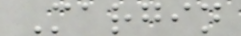Margin
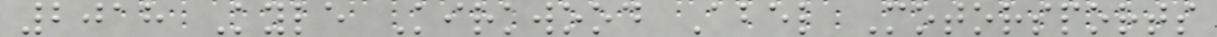2018 Kyle Kirkwood Abel Motorsports
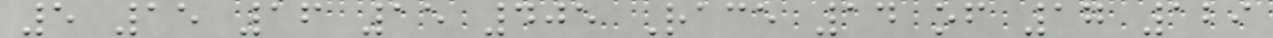5 15 16 15 405 Race 14 of 17 129
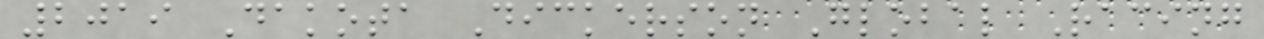2019 Dakota Dickerson Global Racing
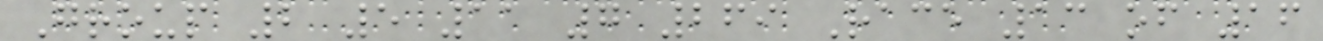Group 2 5 11 7 269 Race 13 of 16
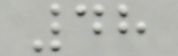48
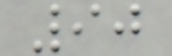90
